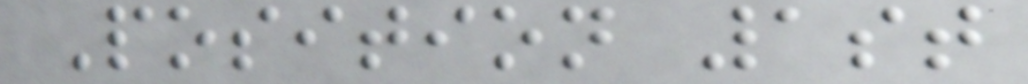Position 1st
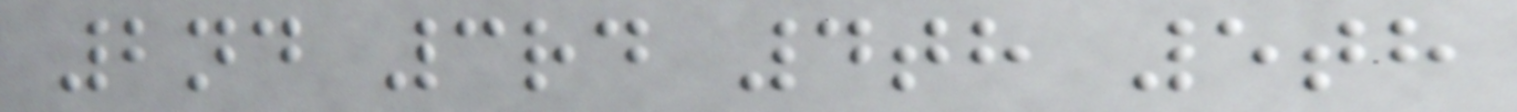2nd 3rd 4th 5th
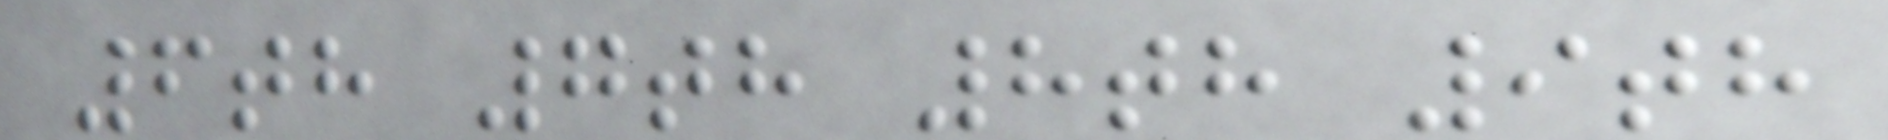6th 7th 8th 9th
